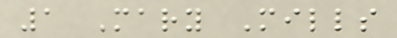1 Mary Mills
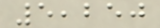5,250
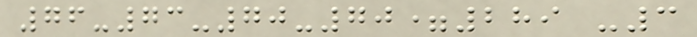76-73-70-70=289 -3
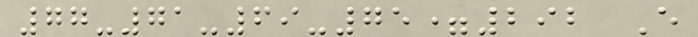77-71-69-75=292 E
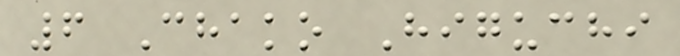6 Chako Higuchi
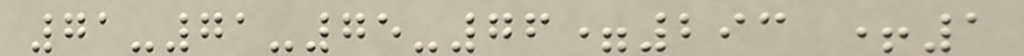71-71-75-76=293 +1
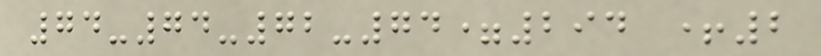74-74-72-74=294 +2
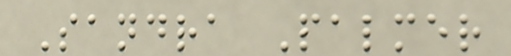Sandra Palmer
